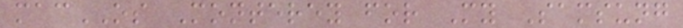macOS Monterey for My Samsung
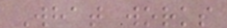What works
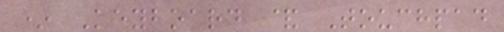* Keyboard & Touchpad
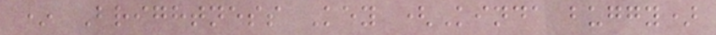* Brightness Key (Kinda buggy)
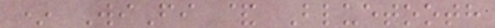* WiFi & Bluetooth
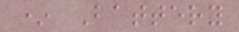* Battery
